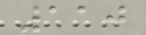110
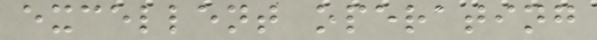excellent operating
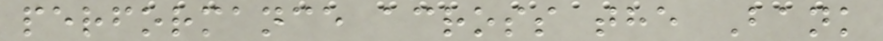performance across the Bank
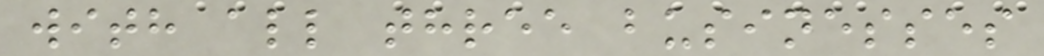with all three businesses
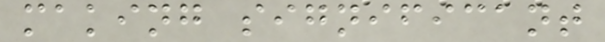making significant
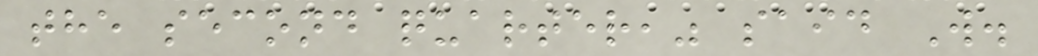the second quarter," said W.
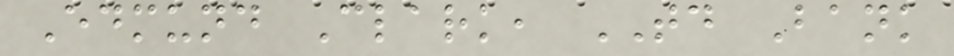Edmund Clark, TD Bank
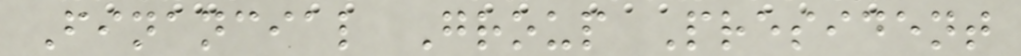Financial Group President
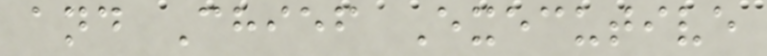and Chief Executive
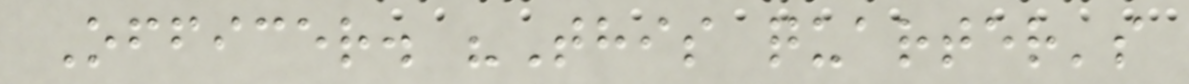Officer. "This quarter's
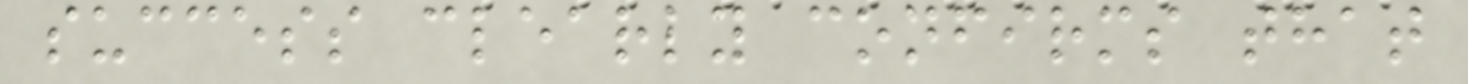success clearly confirms that
